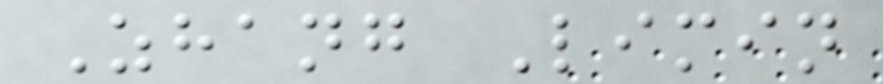Zhang Limin
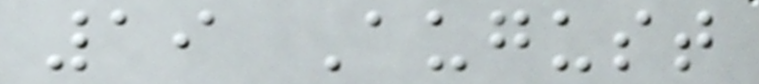19 August
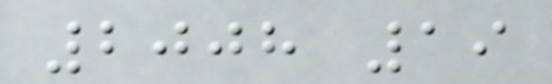2008 19
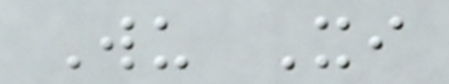Wu Xi
